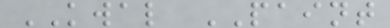KWAL PAINT
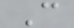C
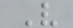V
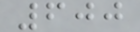600
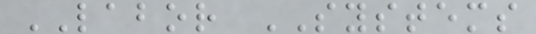LABOR SYSTEMS
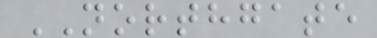NORTHGATE
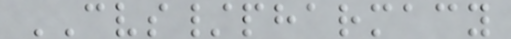CVS/pharmacy
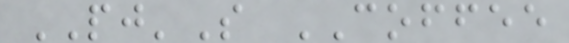PJ'S COFFEE
